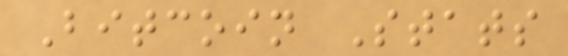Bitcoin Stats
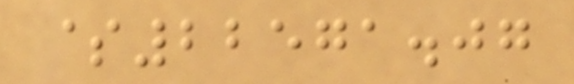$22571.07
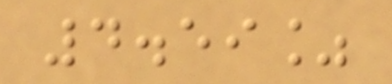4.59%
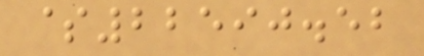$22590.52
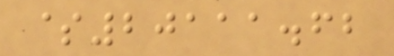$20111.62
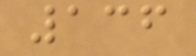136
